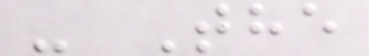- The
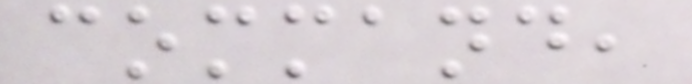command,
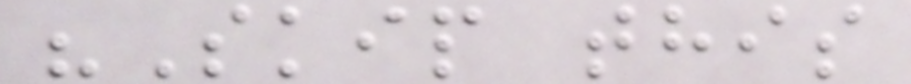"Skip this
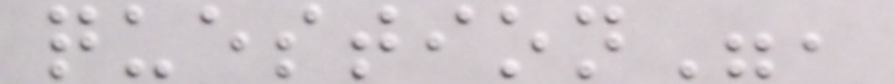question",
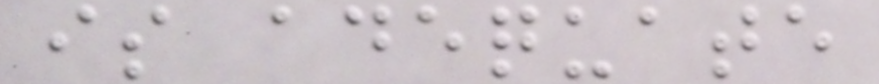is adequate
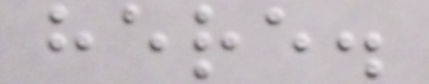here.
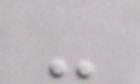-
